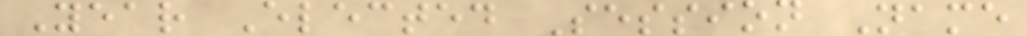Year Elected Session Name
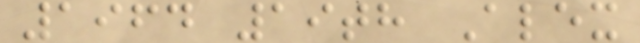1964 19th Alex
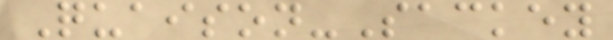Quaison-Sackey
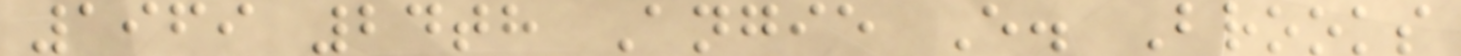1969 24th Angie E. Brooks
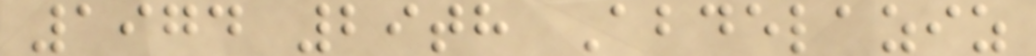1974 29th Abdelaziz
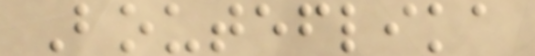Bouteflika
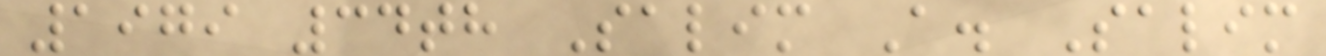1979 34th Salim A. Salim
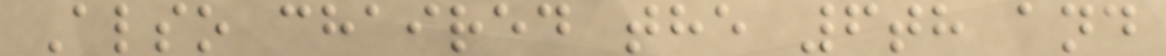Also chaired the 6th and
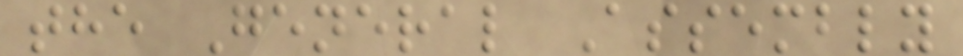the General Assembly
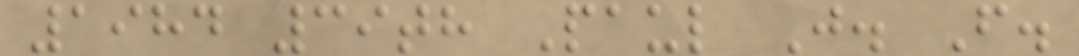1984 39th Paul J. F.
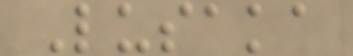Lusaka
